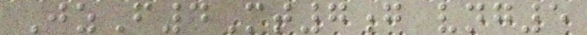JzF4Mt7g vng5
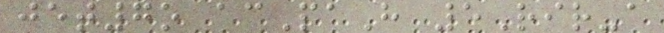jet7o acPaH 5Rir-a
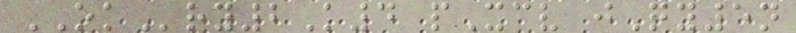OKry2K4 pXcv jQy5n
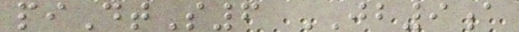piDtS6 JB9a
